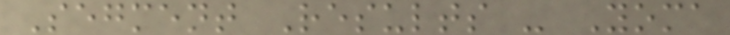Segment Results - Yoma
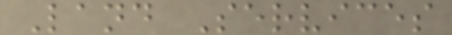Land Services
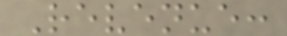Revenue:
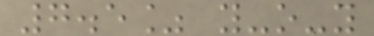7.5% y-o-y
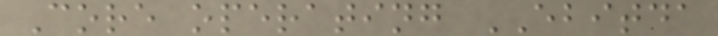Core operating EBITDA
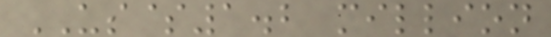US$1.2 million
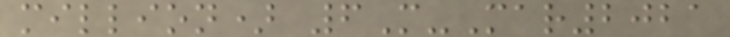million) 6M-Mar2021
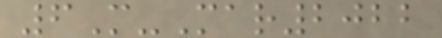6M-Mar2022
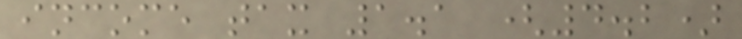income tax 1.1 (4.2)
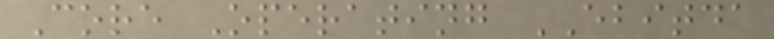Core Operating EBITDA
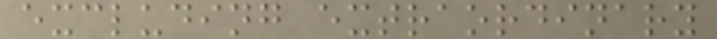excluding extraordinary
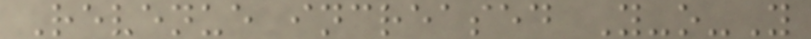Revenue increased Y-o-Y
